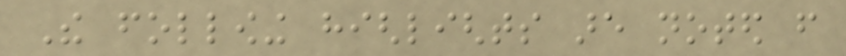The following highlights are noted from
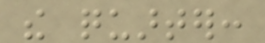the quarter:
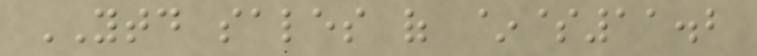YTD sales of ~$11.2
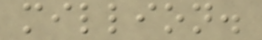million.
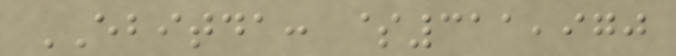EBITDA: $311,970
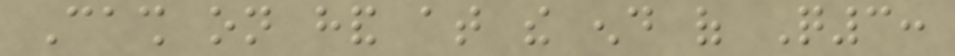Cash on hand at the end of Q3:
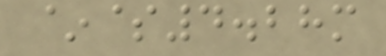~$4.28m
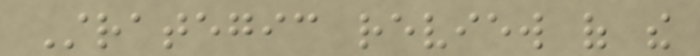Strategic review of the
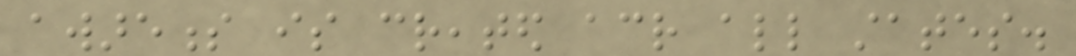awareness is created across all states.
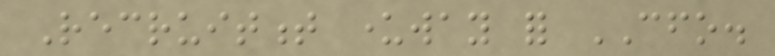Recruitment underway for CFO.
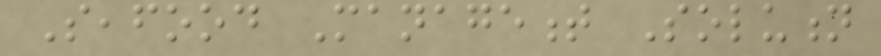Seafood Management Solution
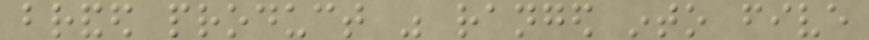branded product was ranged into five
